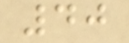40
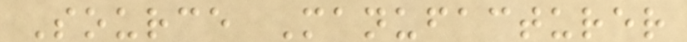Source Manufacturer
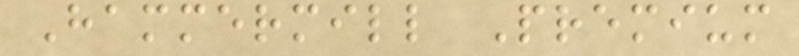Hammermill Premium
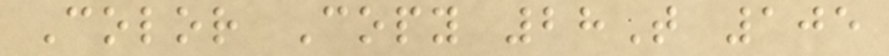Color Copy 28T 105
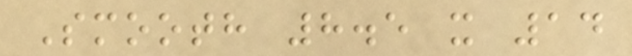Smooth 8.5 x 14
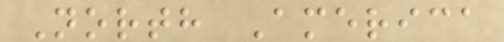North America
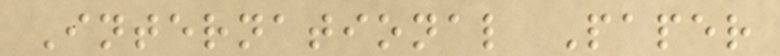International Paper
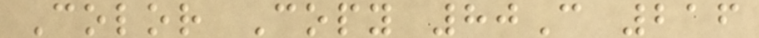Color Copy 80C 216
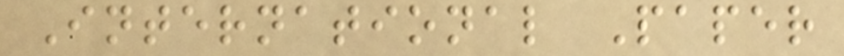International Paper
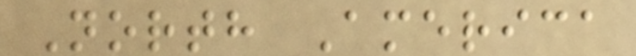North America
